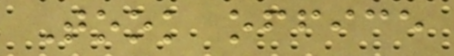Took office
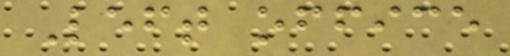Left office
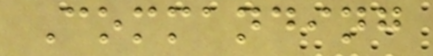Commanding
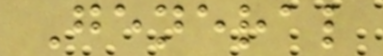General
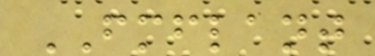FMFLANT
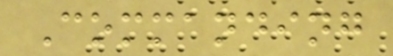Commanding
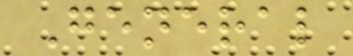General
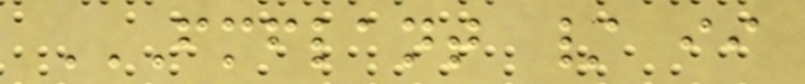FMFLANT / II
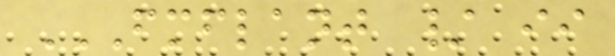FMFLANT / II
